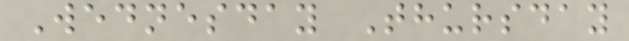Wednesday Thursday
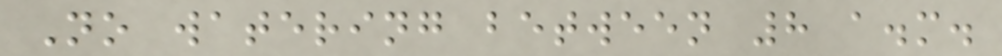No watering between 8 a.m.
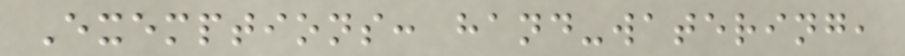Exemptions: hand-watering,
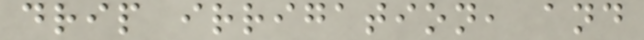drip irrigation, and
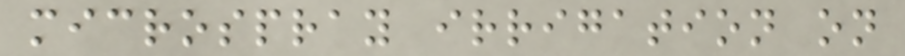microspray irrigation on
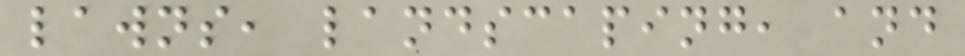lawns, landscaping, and
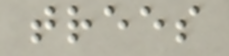trees
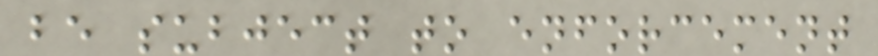be subject to enforcement
